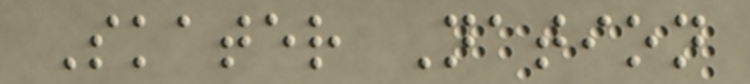Skater Nation
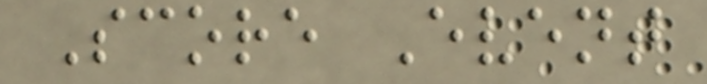Score Event
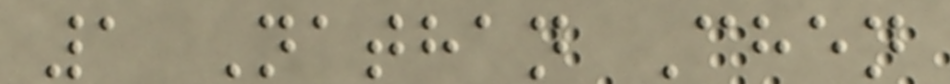1 Nathan Chen
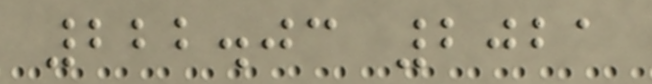222.03 2021
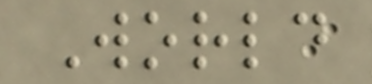World
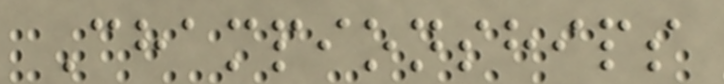Championships
